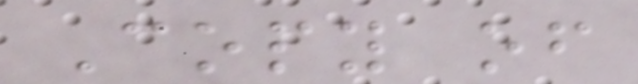Copy of
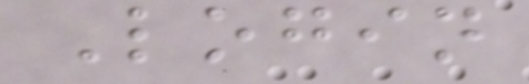Login
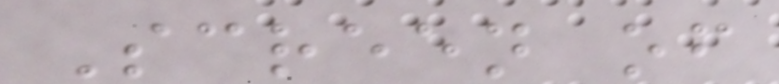Screen of
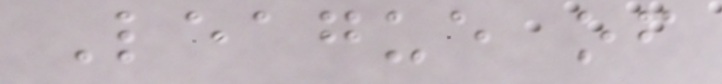League of
